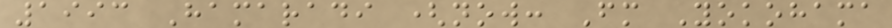1993 Hamaradi (now: Fm Yokohama
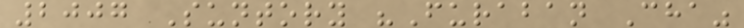2007 Suntory "Furaban Cha"
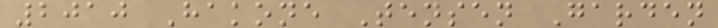2010 Hakone Tensen Garden
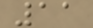11
